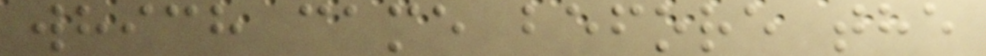which came before the
